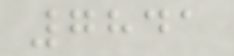7841
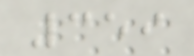359
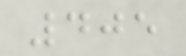405
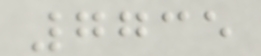7735
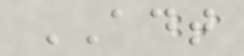ADT
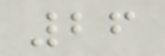26
